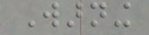Warning
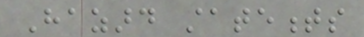Hazard statements
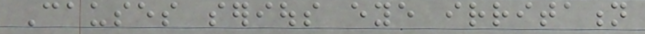Causes serious eye irritation
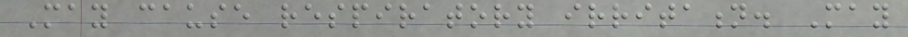May cause respiratory irritation. May
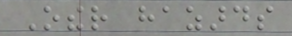Other hazards
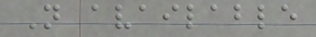Not available
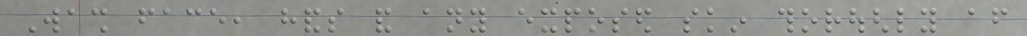Wash face, hands and any exposed skin thoroughly after
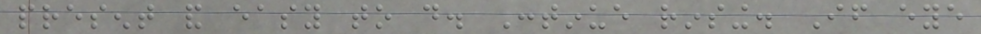present and easy to do. Continue rinsing. If eye
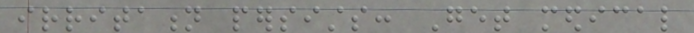irritation persists: Get medical
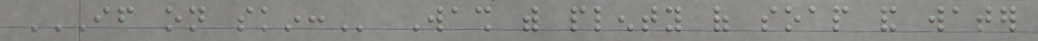IF ON SKIN: Wash with plenty of soap and water
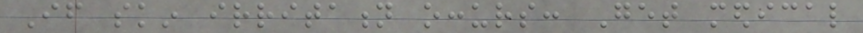If skin irritation occurs: Get medical
